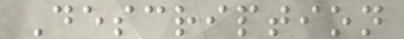Description
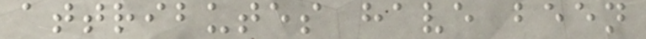attributes have been
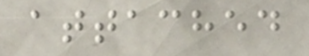attached
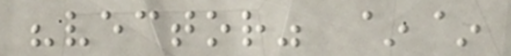"vector" ~~
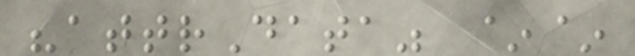"attrData" ~~
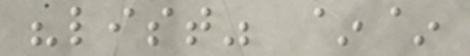"list" ~~
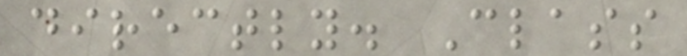directly. Class
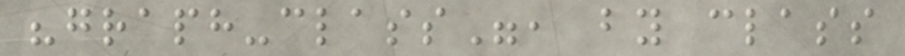"graph-class", by class
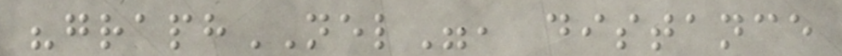"graphNEL", distance
